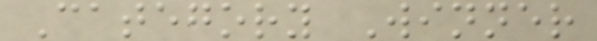Category Winner
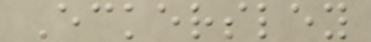Eckersley
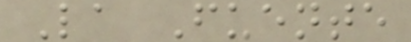La Fuente
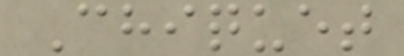Chiquet
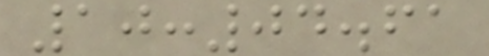10:04.61
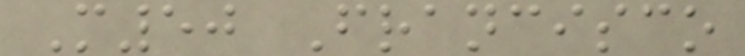M50 Francisco
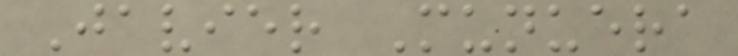Javier Munuera
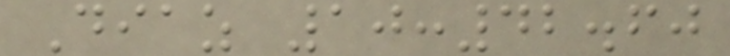Diaz 10:42.60
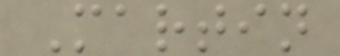Martin
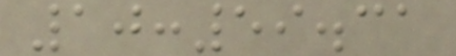10:59.31
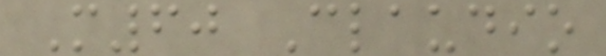M60 Claudio
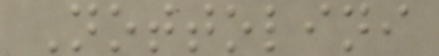Nottolini
